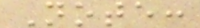Note:
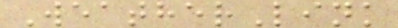WeatherLink
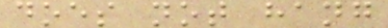does not hang
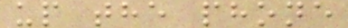up the phone
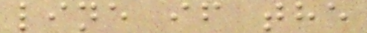line if the
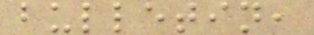bulletin,
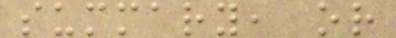summary, or
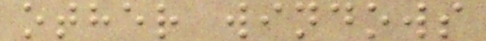other windows
